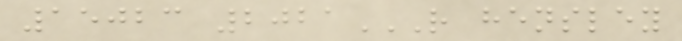15023 2021R HENSLEY
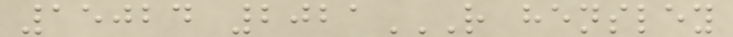15024 2021R HENSLEY
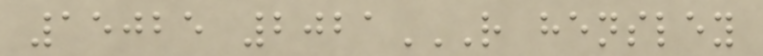15025 2021R HENSLEY
